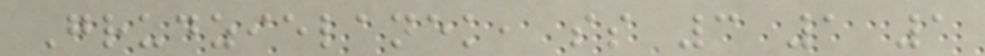Grudzielanek, ss 3 1 1
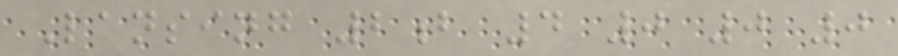Lansing 2b 4 0 0 0
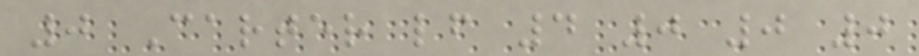0 Carter lf 4 0 0 0
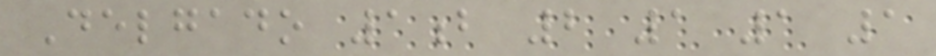Delgado 1b 2 1 1 1
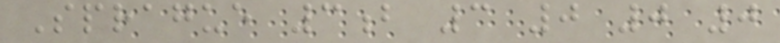Sprague 3b 3 0 0 0
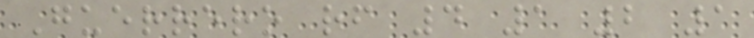Guerrero rf 4 1 2 1
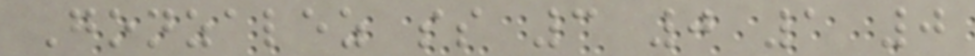Gonzalez ss 3 0 1 0
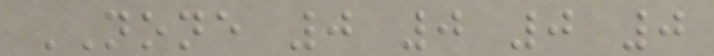NONE 0 0 0 0
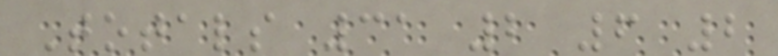Totals 31 2 6 2
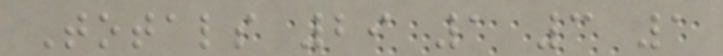Totals 29 1 3 1
